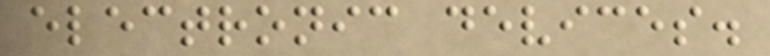electronic devices.
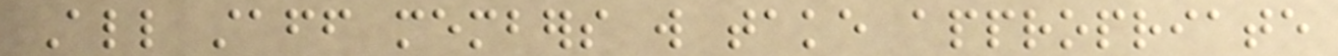All staff members will take appropriate
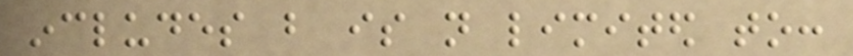includes but is not limited to:
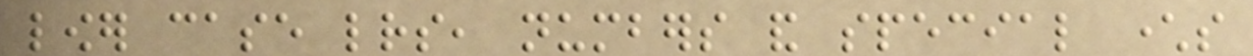lower case letters, numbers and special characters
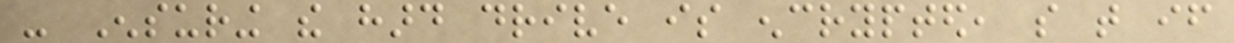- Ensuring the hard drive is encrypted, so that if
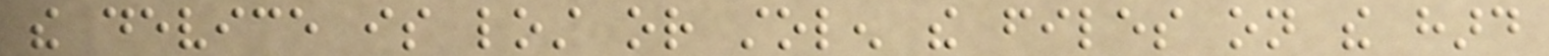the device is lost or stolen the files on the hard
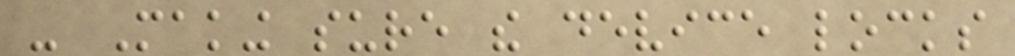- Making sure the device locks
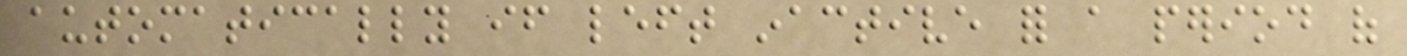automatically if left inactive for a period of
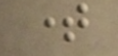time
